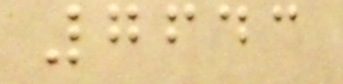7643
